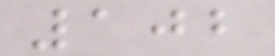102
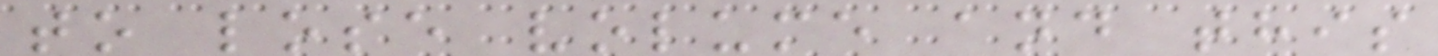to lose volume and this
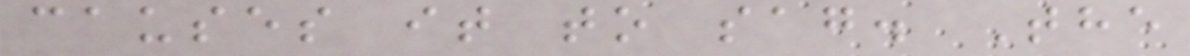causes it to sag. The
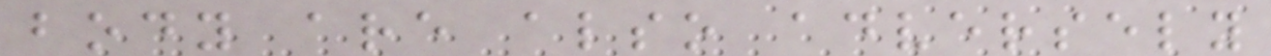body are also adversely
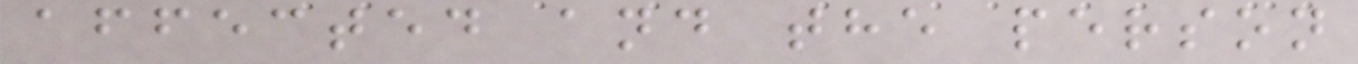affected and the person
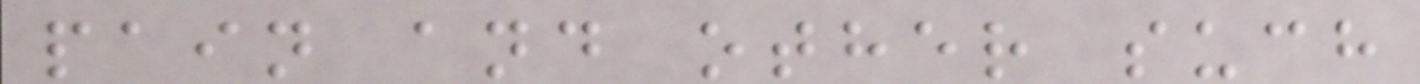pain and other such
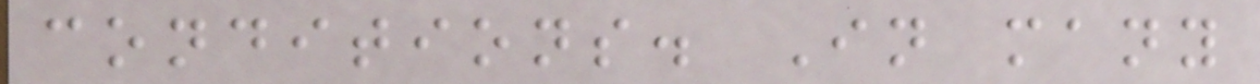conditions. In many
